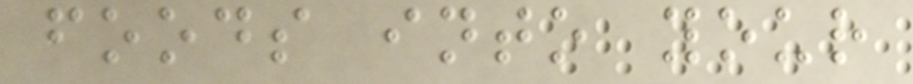foods into your
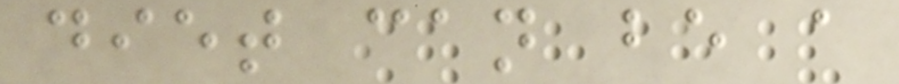diet can be a
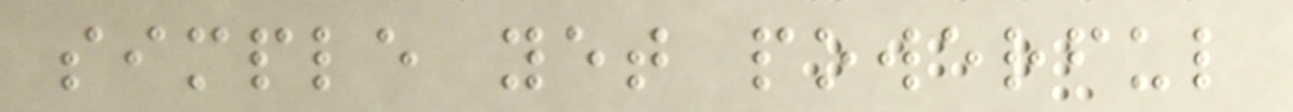simple yet powerful
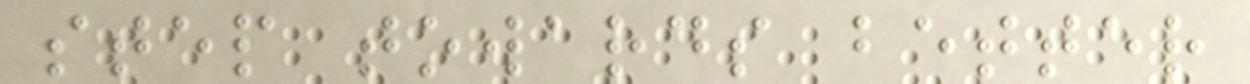step towards better
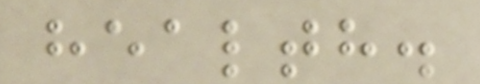health.
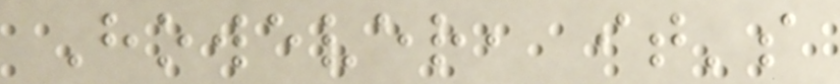However, it's
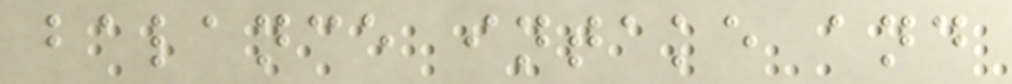balance intake and
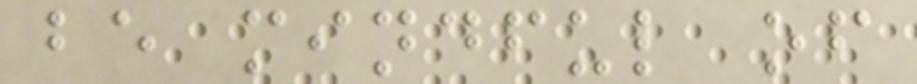be mindful of
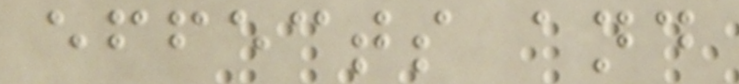effects and
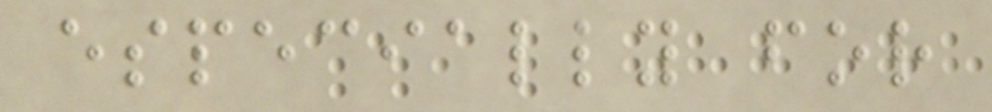especially for
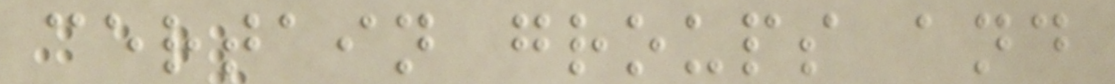certain groups and
